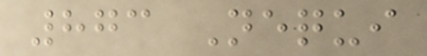873 Nequi
